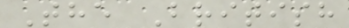The British
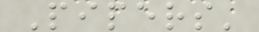Pipers'
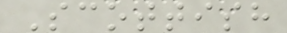Scottish
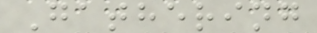Gathering
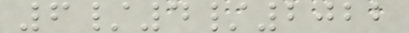6/4/2022
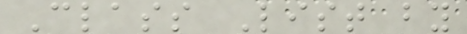Class List by
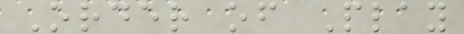Order of Play
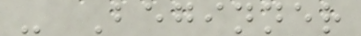- Beginner
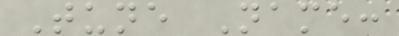Tune Name:
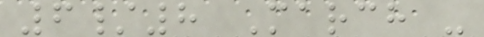6/8 March -
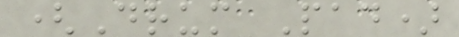(Drum Pad)
